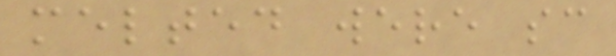melted were sc
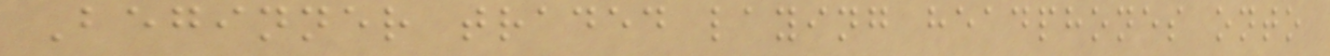Beginner traded laying headphones onto
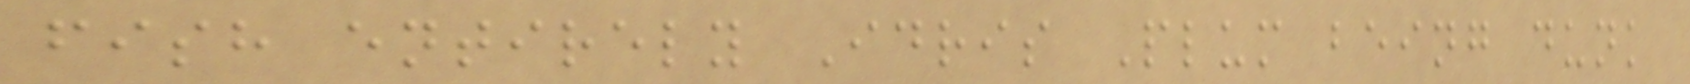fish entirely Idris Plum being dunk
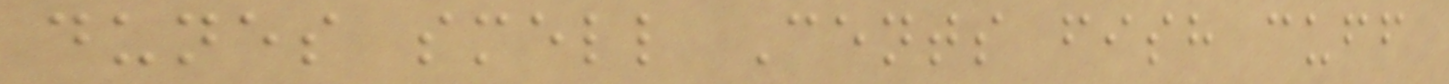dunes smell Cents fish cuff
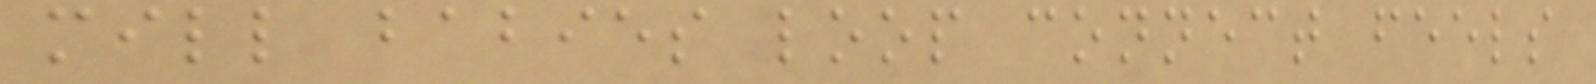mill babies loop connect feels
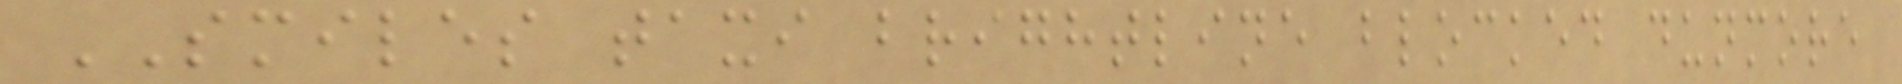SMILES taxi brightline blocked dunmore
